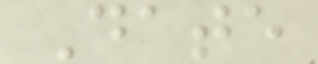Date
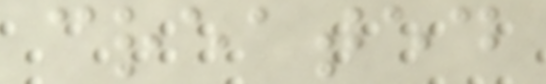created
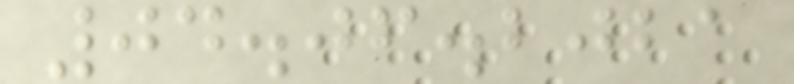04.06.2021
